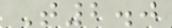T2.0
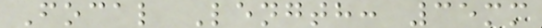Focal Length: 35mm
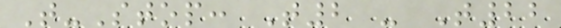T-Stop: T2 - T22
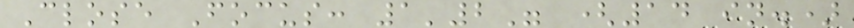Close Focus: 1'2" (14 in.)
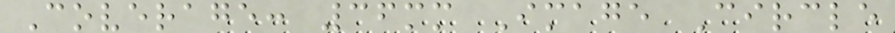Coverage: 36mm Image Circle
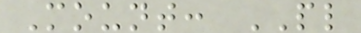Mount: PL
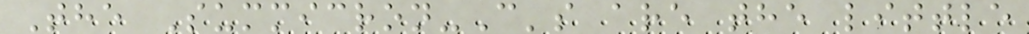The Summicron-C's are the little
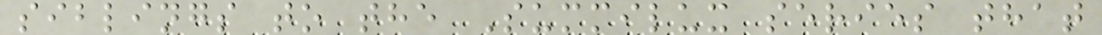siblings to the Summilux series that
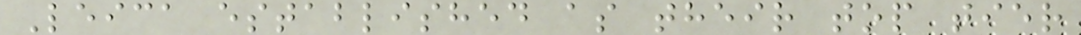Leica established as their top tier
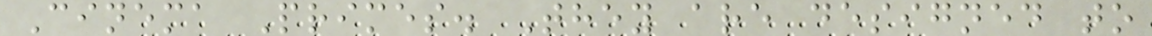Cinema Primes. They are designed to
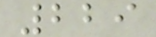229
